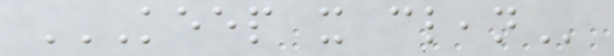KEEP IT CLEAN
